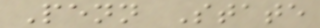Penn State
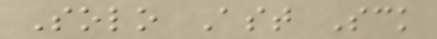Solo Ast Sck
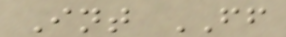Int FF
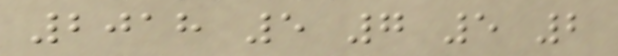2018 5 7 5 2
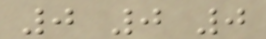0 0 0
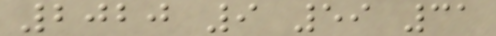2020 9 59 31
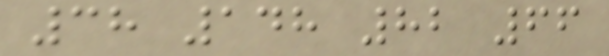38 148 82 66
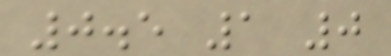0.5 1 0
